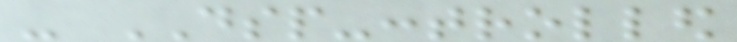- DSP-controlled
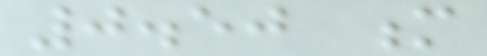0.50 m
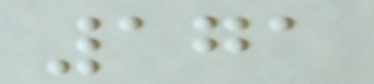171
